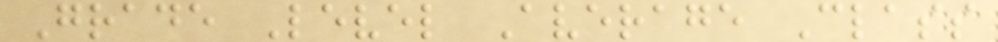Grade Level Average Class
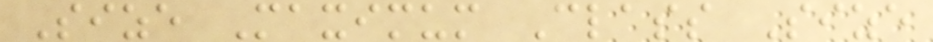Size Maximum Class Size
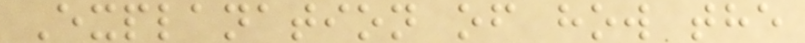Explanation of how the
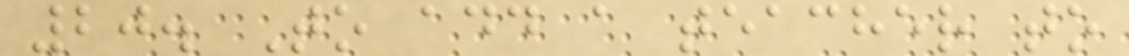20. To add a teacher to
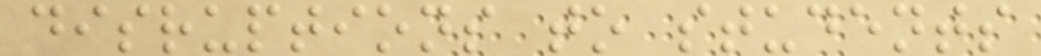disruptions to students
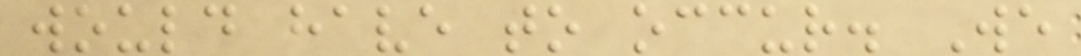would have to occur. We
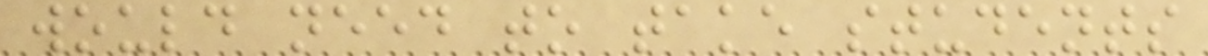would need to take students
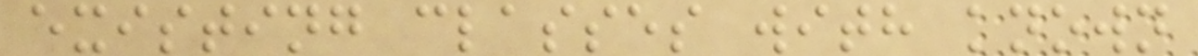existing classes with known
